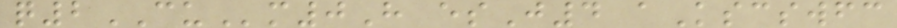q2CUm0H esJ4 aKscswfc
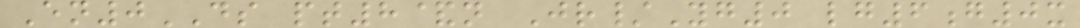En0DS pt8&n Jr/Yg0 lg6g0x
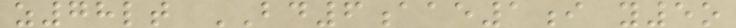z78lt BD6aae1i y5o
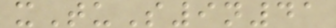xTuS9n41
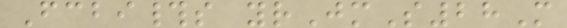Fcbi#s yrJmS28M
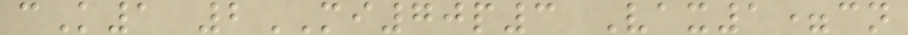cK1 2MI70p3 Vax1=cn
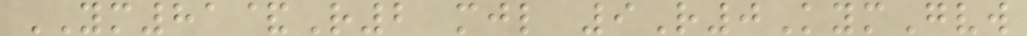YM81&R2 mjl 9R0KymGvw
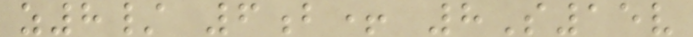z8/ 6b+ 8S15v
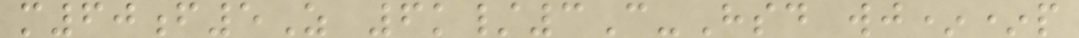m60f5Z 6k/3C-Hsd wj**p
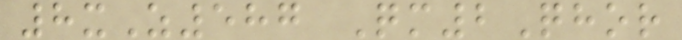8xZ587 Qm2Qhor
